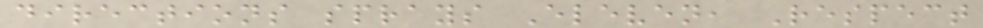directions sprays Eleven, Respect
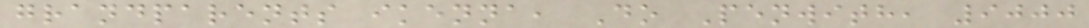grandparents ikenna, Do Penwith, 9000
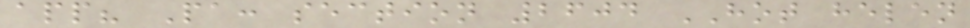app? Pa: section 2604 HOT helen
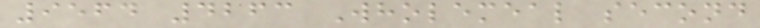9564 4263 Wholemeal second
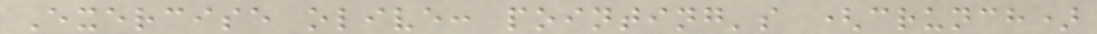Exercise olive: pointing's (crunch)
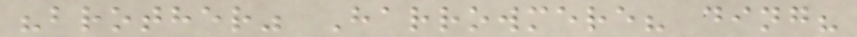"brother" Harrowmere? ding?
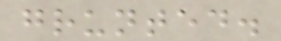grunted.
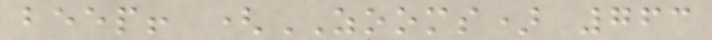beep! (ZOOMS) 763
